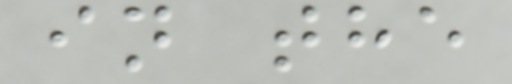in the
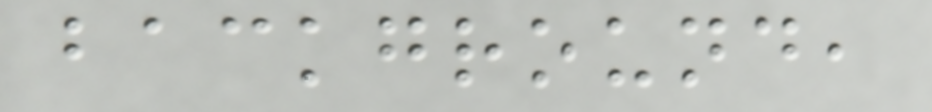background,
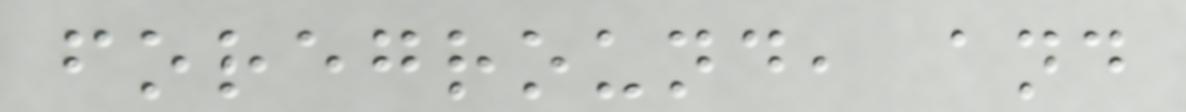foreground, and
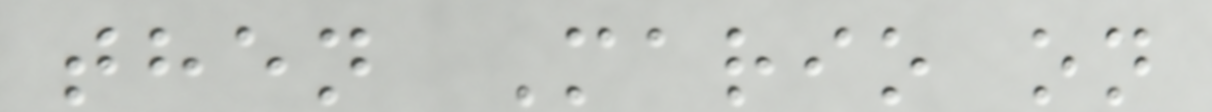then Mario on
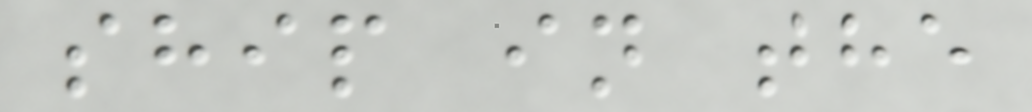ship in the
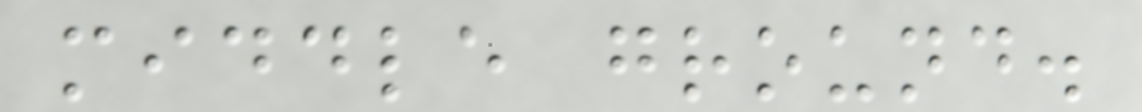middle ground.
